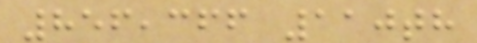856,366 110th
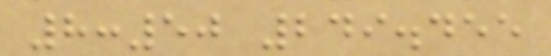8:50 249.455
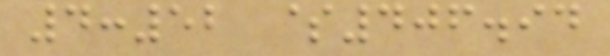4:52 $406.94
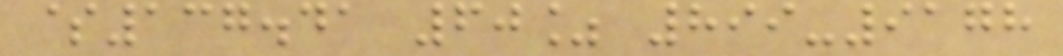$137.41 60% 899-9178
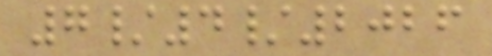7/4/2026
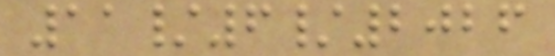11/6/2026
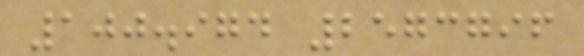100.974 2573796
